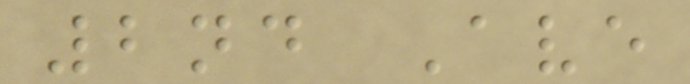2nd Ave
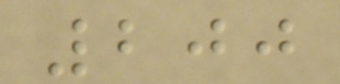200
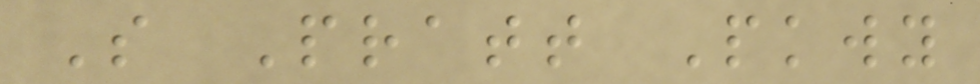S Pratt Pkwy
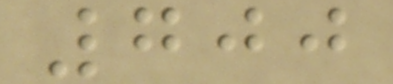700
